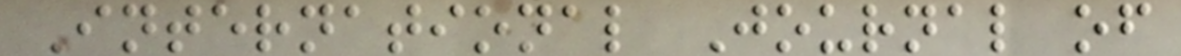International Journal of
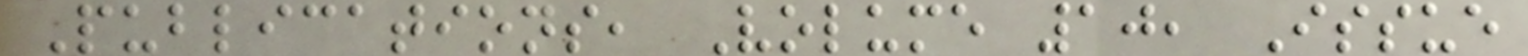Publications, Volume 10, Issue
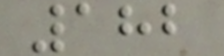182
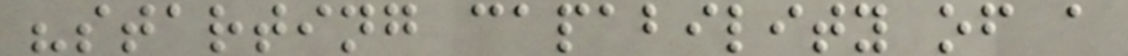"starting capability of a
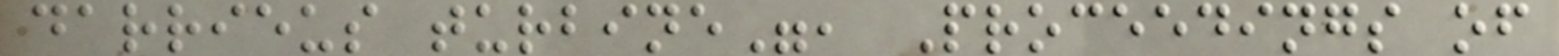darrieus turbine", Proceedings of
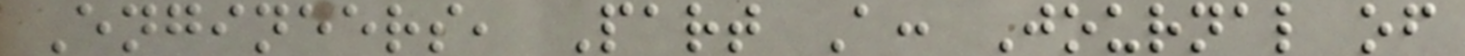Engineers, Part A: Journal of
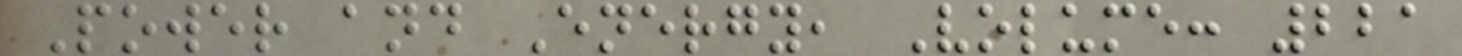Power and Energy, Volume: 221
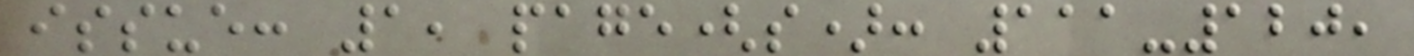issue: 1, page(s): 111-120,
